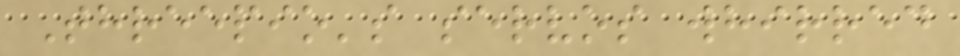Threepio's servos whirred
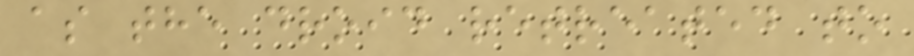as the droid retreated to
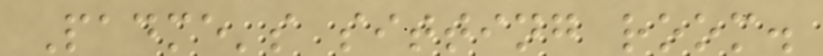Padme's sitting room.
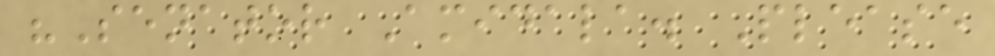"Senator Amidala. Please
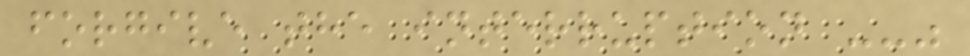forgive the interruption --"
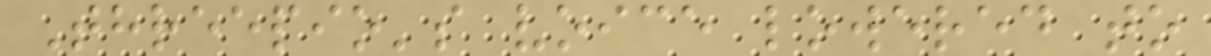Threepio's voice lowered to
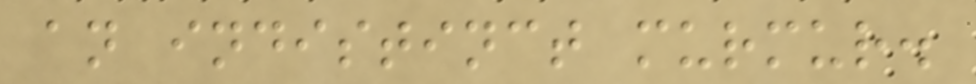an indistinct murmur.
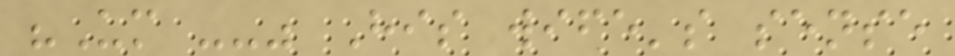"Um --" His wife's sense
